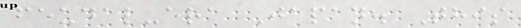feudal-era Japan. This
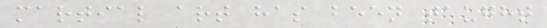martial art has been taught
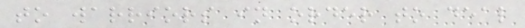to warriors in order to deal
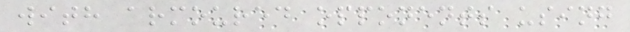with armoured opponents using
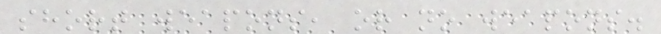short weapons, or no weapons.
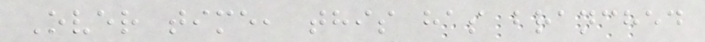Over time, this has branched
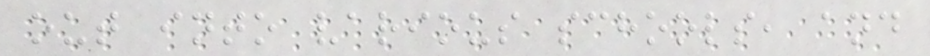out into various schools, and
